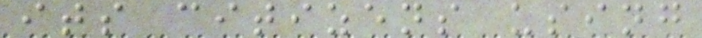its citizens using
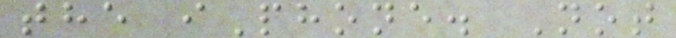the iPhone. Not
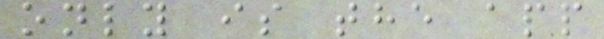only is the app
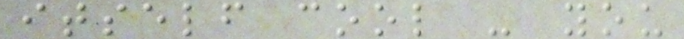itself cool - you
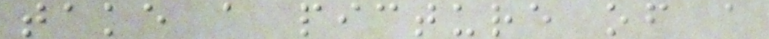take a picture of a
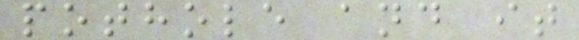pothole and it
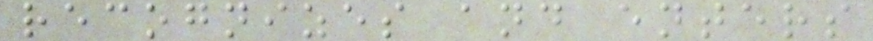recognizes and enters
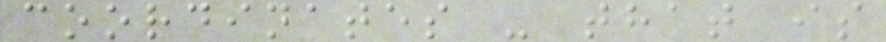coordinates - that is
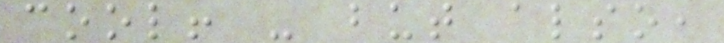cool! - but also,
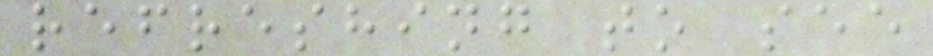refreshing to see
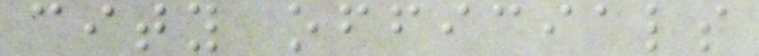city officials
